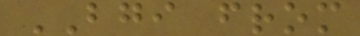BGI from
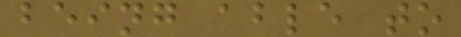being able to
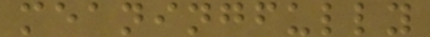meaningfully
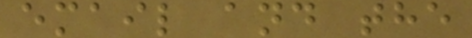email and the
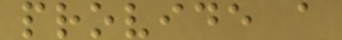provide a
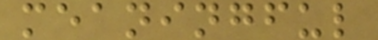meaningful
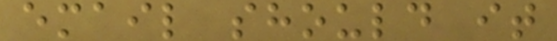email should it
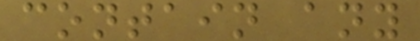contain any
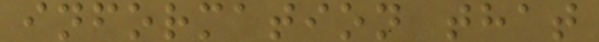information that
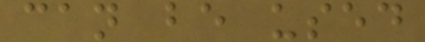can be used
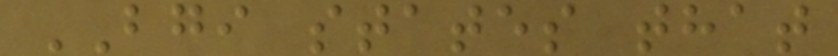BGI states that
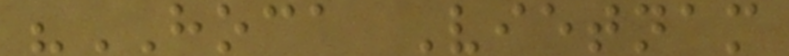"HOCA Vietnam
